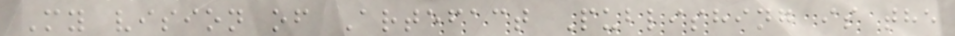My vision of Artefact Publishing is the
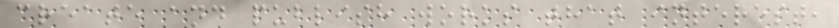create and publish works that interest,
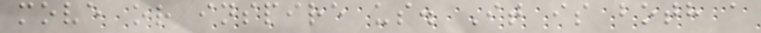move or inspire us. It is both a
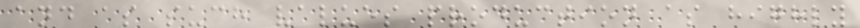and as such values production as highly
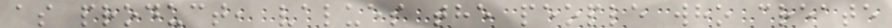as product, values the people who create
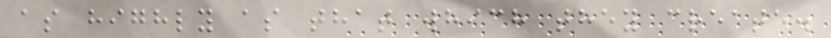as highly as that which they create.
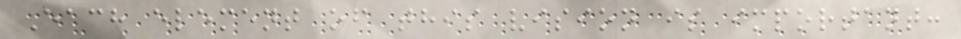Each element of this vision is important:
